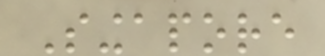Singapore
